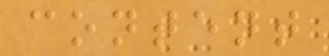content
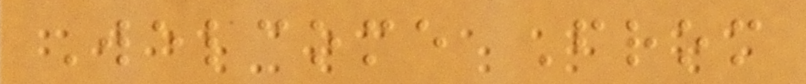Welcome From
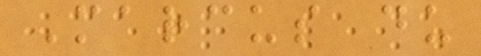Marcus du
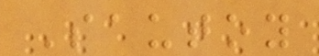Sautoy
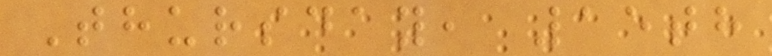Thursday, 15th
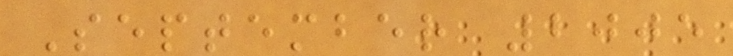September 2005
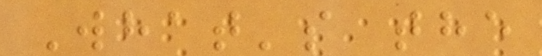What's the
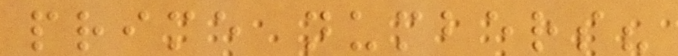prime numbers?
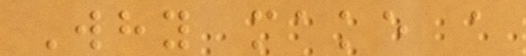Why make a
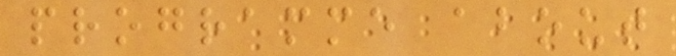programme about
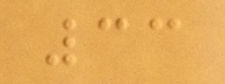33
